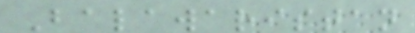Balawaristan
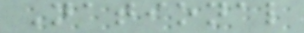National
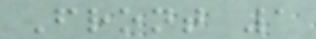Front 1
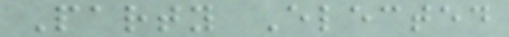Party Elected
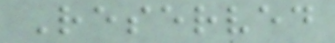Reserved
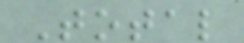Total
